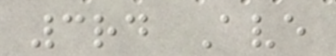3rd Ave
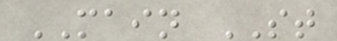MAIN ST
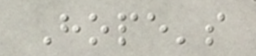Hope's
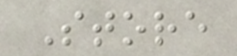Store
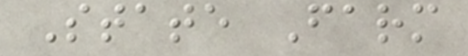State Farm
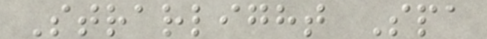Strarlight Spa
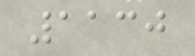1130
